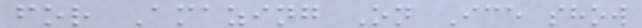for Amazing On Ice show
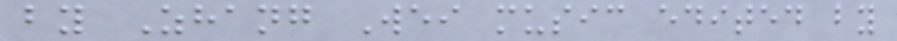by Zhang Wei music edited by
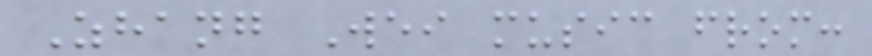Zhang Wei music from:
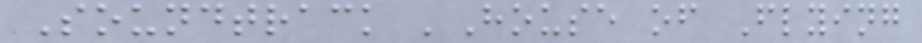Soundtrack 'House of Flying
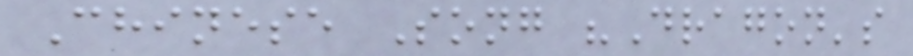Chinese Song "Dragon's
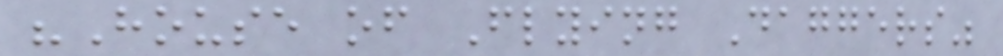"House of Flying Daggers"
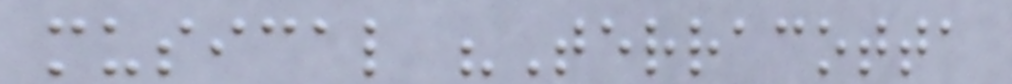musical "Terracotta
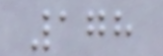178
